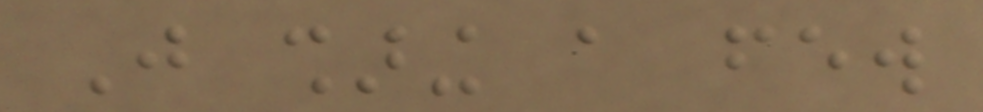Just sharing a few
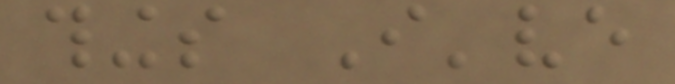things I've
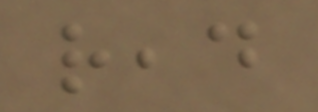read
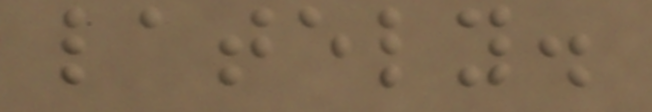lately.
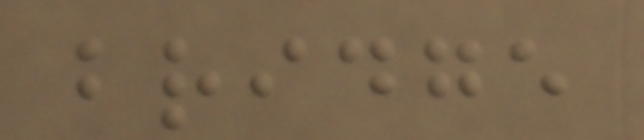bridge
